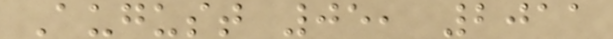August 05, 2011
